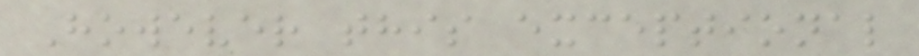However this exceptional
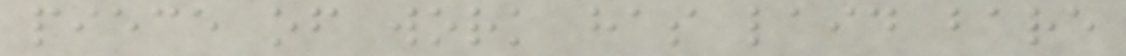piece of work has laid bare
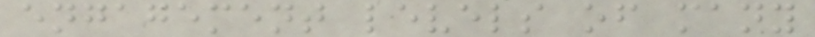engagement levels of many
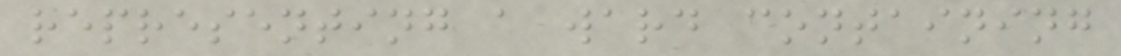representing a ward containing
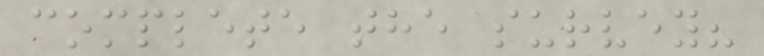complete the survey?
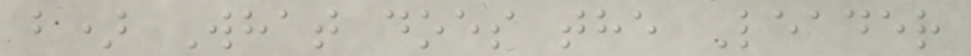b) What does the Leader
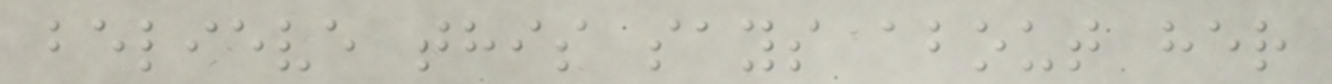believe this says about her
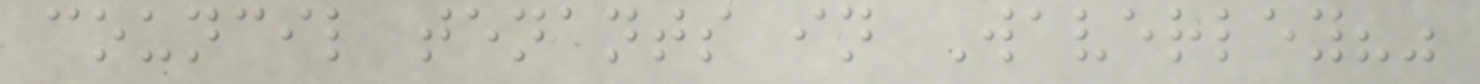council tenants in Waverley?"
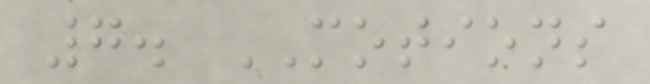7. MOTIONS
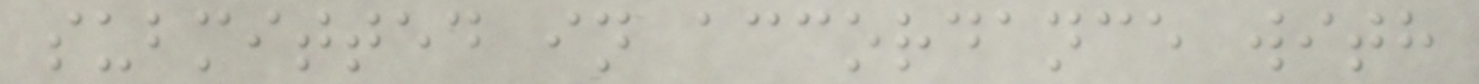submitted in accordance with
